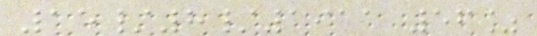15/8/1911 56%
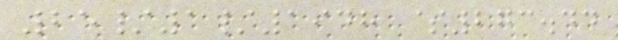25/1/1948 $273.44
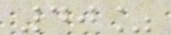40%
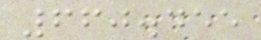660.455
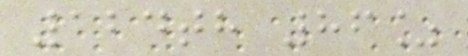124th 86%
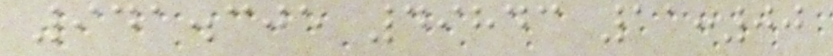941.305 49843 11:00
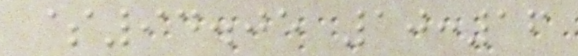$94.05 10:16
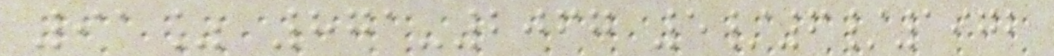91% 871-2067 5/6/1972
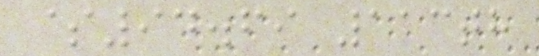$94.69 113th
